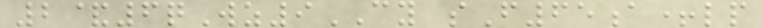2&6qWz9CY sF65a+lp
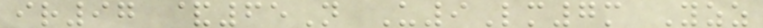ir97 &65N U9Lm7m Yzz
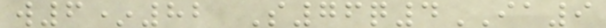w6*82 S76q4IA9
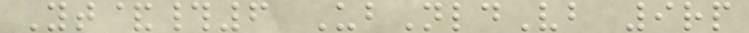Yt&#6 UbNldVb 9rp
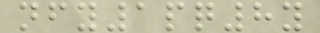nfy1pq8y
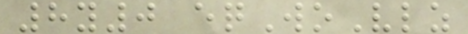8y0 eqWoVlz
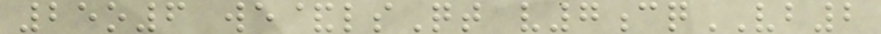25o6 we&lsQt v7cqVB2
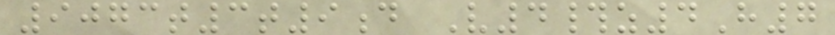9073t3t9d V4#z4H7
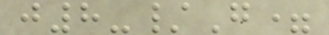j8-/G=
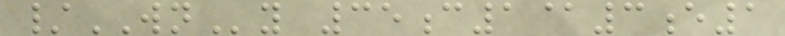/WNy 35c1@3e1
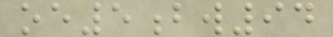oe5bw94
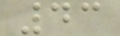43
